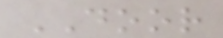DOOR
